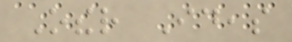Other Ideas
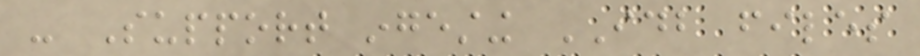- Support ingesting IDB files
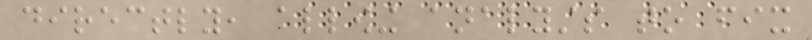directly, allowing analysts to fix
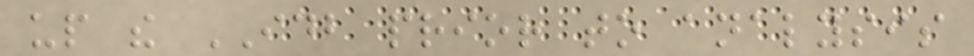up the IDB prior to analysis
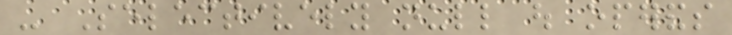- Selectively null out operands
